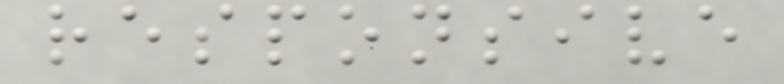responsive
